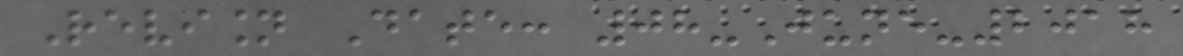Revision Date: 08-June-2018
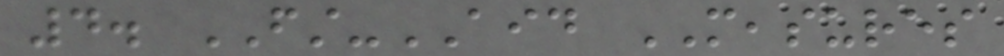4. FIRST-AID MEASURES
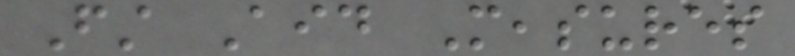First Aid Measures
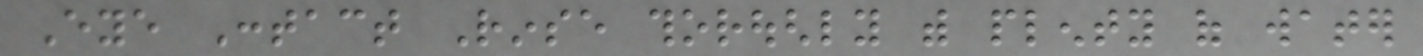Eye Contact Rinse thoroughly with plenty of water
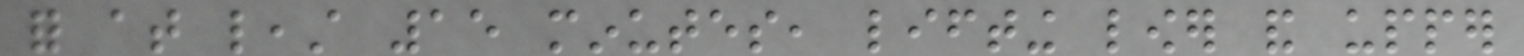for at least 15 minutes, lifting lower and upper
